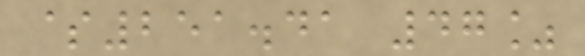$251.41 47%
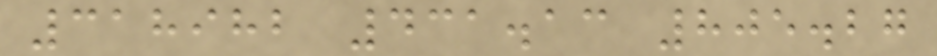318982 431.13 805.27
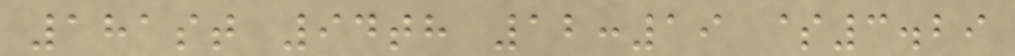181st 94th 12:19 $3.29
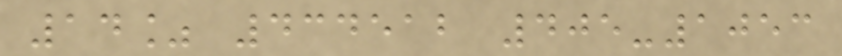14% 434512 405-1053
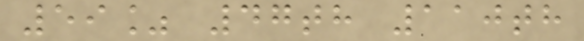59% 47th 110th
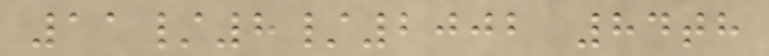11/8/2002 84th
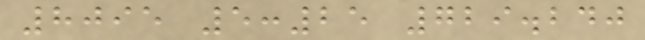8095 5:25 729.240
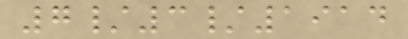7/3/1914
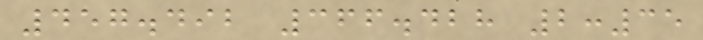457.492 366.428 2:35
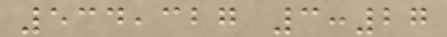534,327 3:27
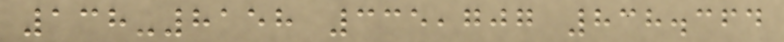138-8158 335,707 838.364
